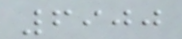6900
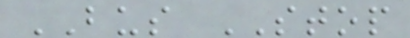BUS STOP
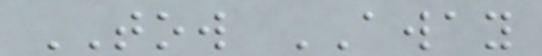TOW AWAY
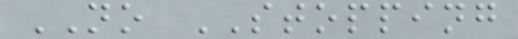NO STOPPING
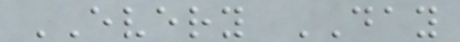EVERY DAY
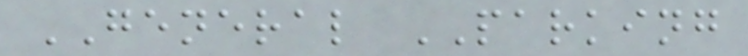GENERAL PARKING
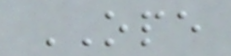OPE
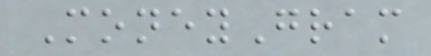MoneyGram
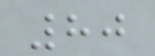80
